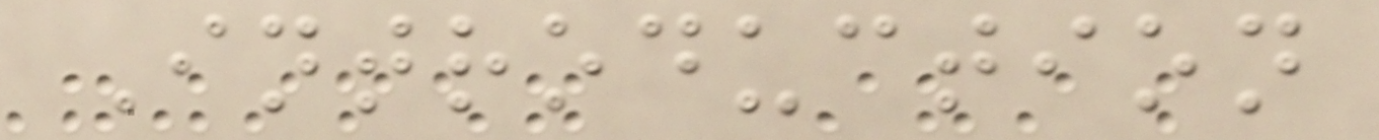Introduction
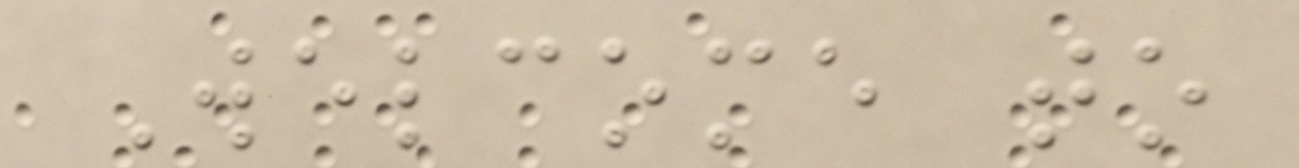Welcome to
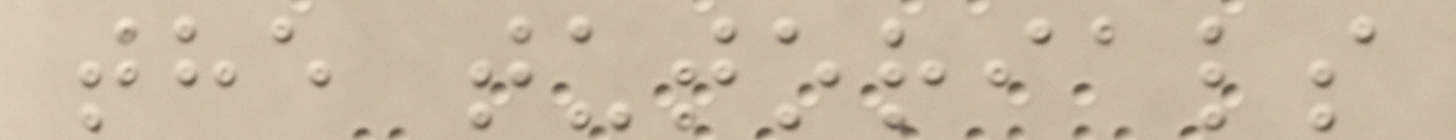the tutorials
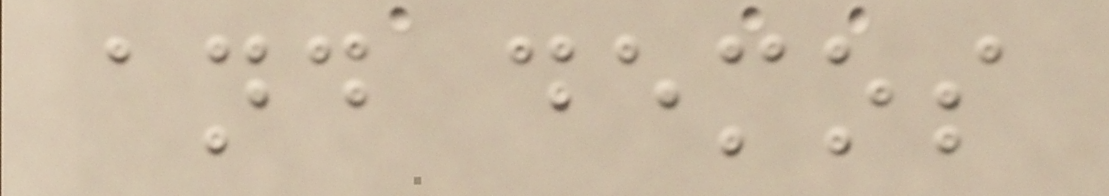and demos
